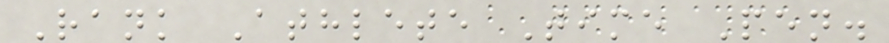Rank Athlete Time Pen.
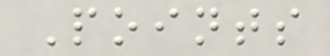Points
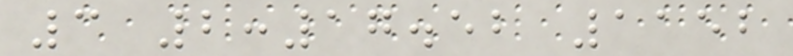3 2:17.52 1152
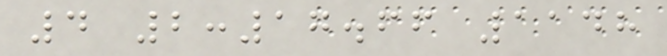4 2:17.66 1148
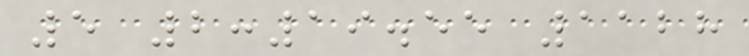5 2:19.55 1128
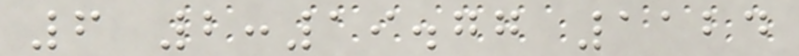6 2:19.77 1124
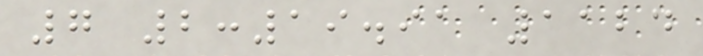7 2:19.91 1124
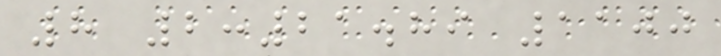8 2:21.89 1100
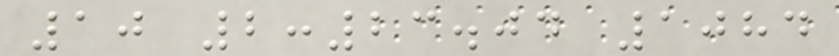10 2:23.04 1084
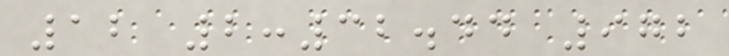12 2:32.44 972
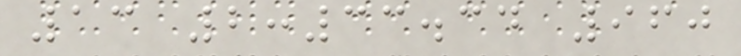13 2:33.34 960
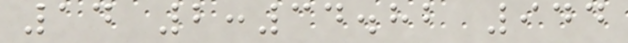14 2:34.82 944
